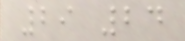29 24
